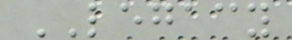LEGACY
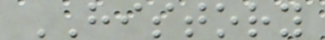HISTORY
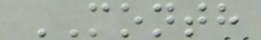MONTH
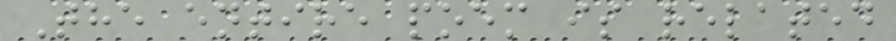The entire poem is related
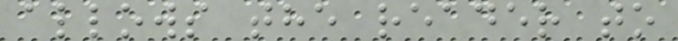allows the reader to
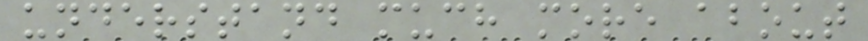understand much more about
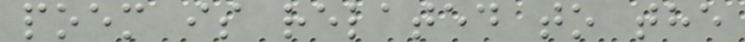poem is related to the
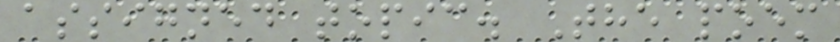assigned topic. The poem
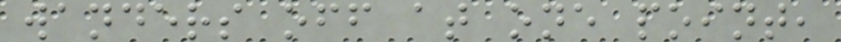wanders off at one point,
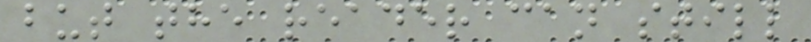but the reader can still
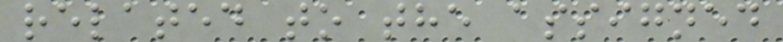related to the assigned
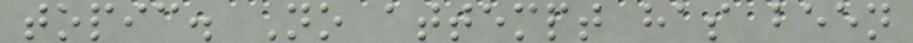topic. No attempt has been
